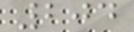204
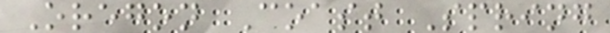Oregon Coast Spring
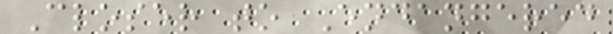Closer to Endangered
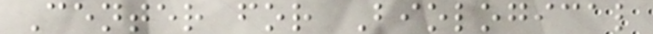Center for Biological
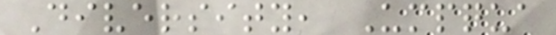Diversity, Umpqua
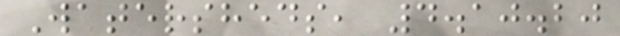Watersheds, 4.10.20
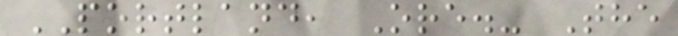PORTLAND, Ore.- The
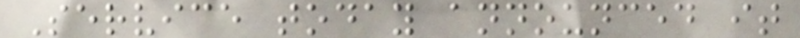Service today announced it
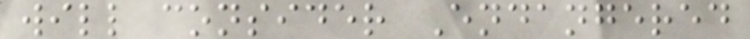will consider Endangered
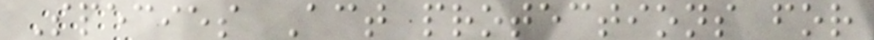Species Act protections for
